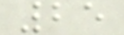25
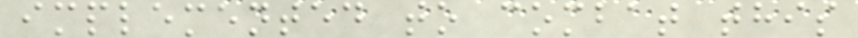implemented to combat this
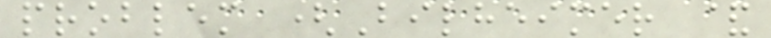problem (Bilheimer &
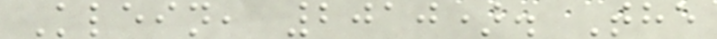Klein, 2010). The
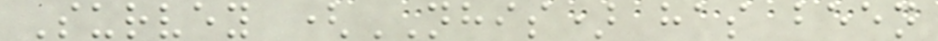Survey (NHIS) has been
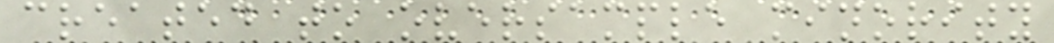created to oversample minority
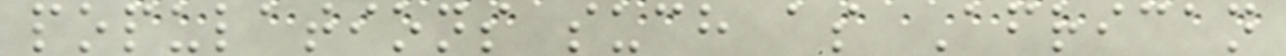populations such as African
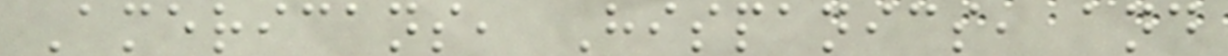Americans, Hispanics, and
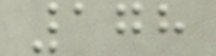178
